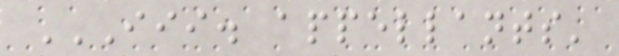III. APPELLANTS'
